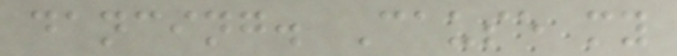dancing. Cause my
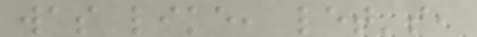was like, let's,
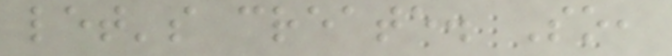let's create. So,
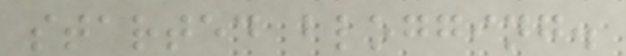started blogging.
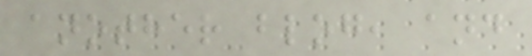another blog, and
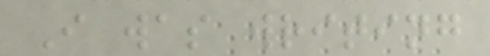I was writing
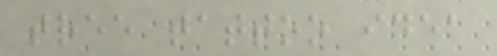tree tattoo idea
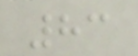83
